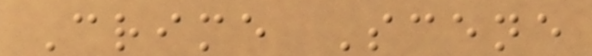Crime Scene
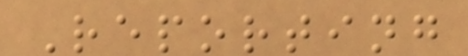Reporting
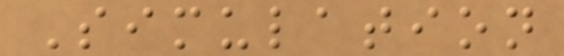Simulation
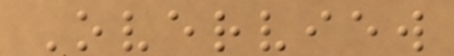Overview
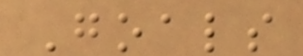Goals
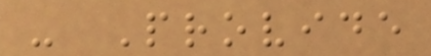- Provide
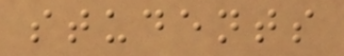students
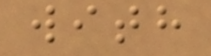with
